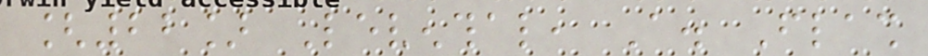[22] Leventhal, A. Flash
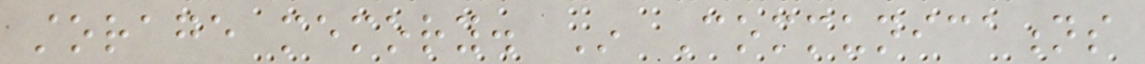storage memory. In Communications
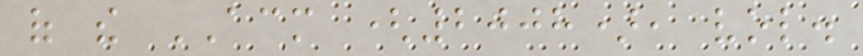of the ACM (2008), vol.
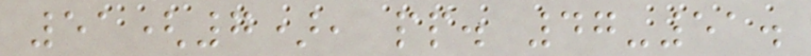51(7), pp. 47-51.
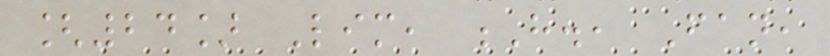[24] Lim, H., Fan,
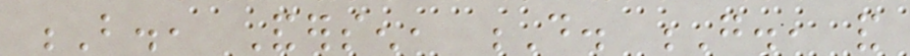B., Andersen, D. G., and
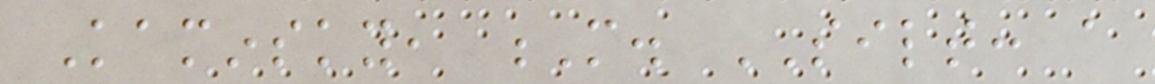Kaminsky, M. SILT: a
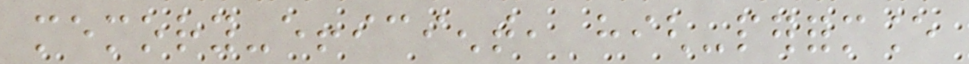memory-efficient, high-performance
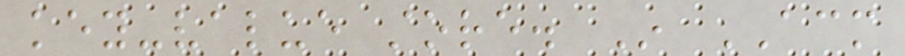key-value store. In ACM
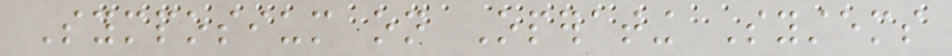Symposium on Operating Systems
